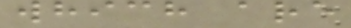which are
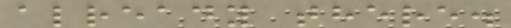already there.
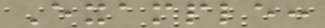Example:
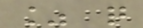% q
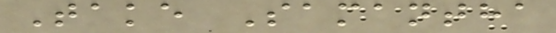Take Samantha
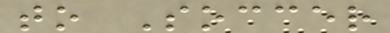to Soccer
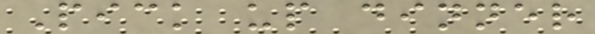Pick up dinner
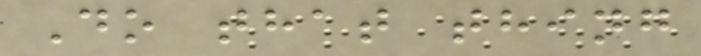Do that thing
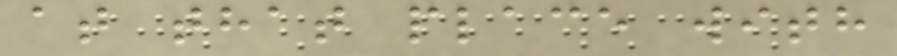at that place with
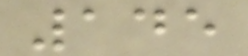145
